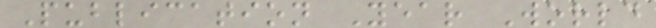Publication Year World
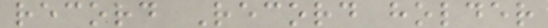record Record holder
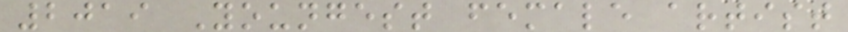2019 Youngest female artist
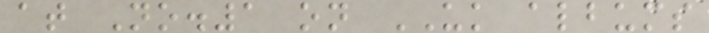at No.1 on UK albums
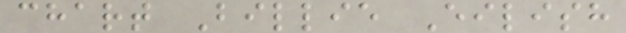chart Billie Eilish
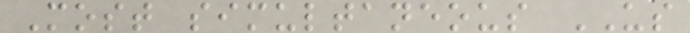Most simultaneous US
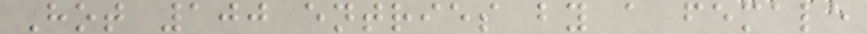Hot 100 entries by a female
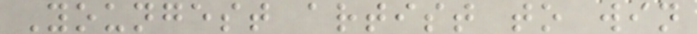Youngest artist to win
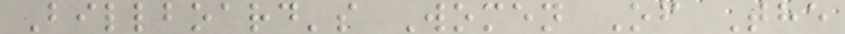Billboard's Women Of The
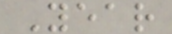Year
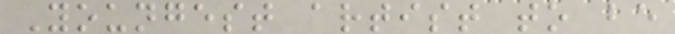Youngest artist to be
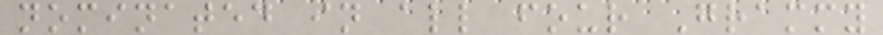nominated in all four Grammy
